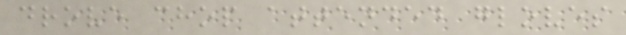drove chop attended gloves
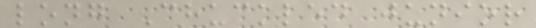long Chuckled junior
